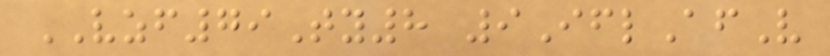VZF79Ty8 9IflAfV
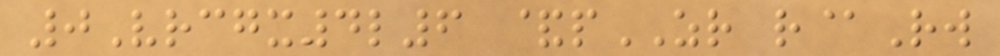0Vrcgx4l6 &pZR r@Rw
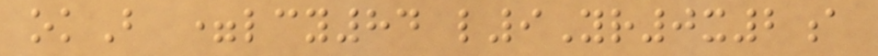okB =lcy84 l9Yr0x2a
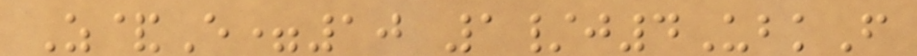Z&E=10 1/j4UbkF
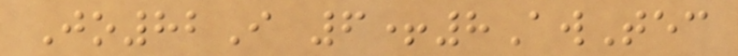Jo82I 6+8AwTec
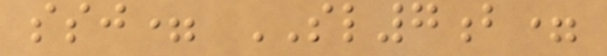ssj= SL7b=
